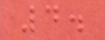4.
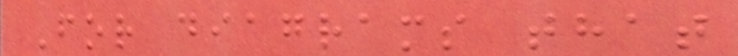For diagrams that
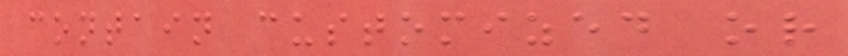contain customized or
